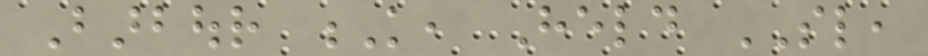Barbour K, Held SL,
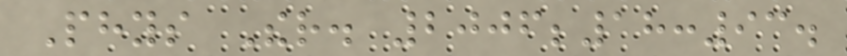Phys Ther. 2006;18:93.
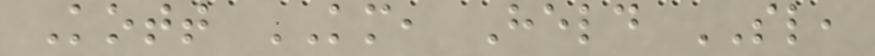Kott KM, Held SL,
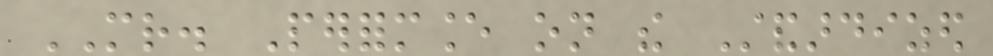MR. Performance on the Standardized
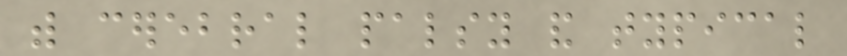with cerebral palsy and typical
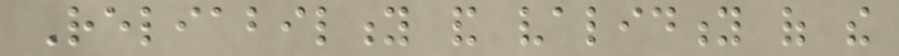Reliability and validity of the
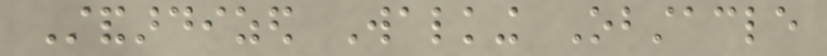Standardized Walking Obstacle
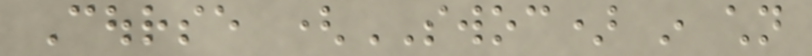Course (SWOC) in children
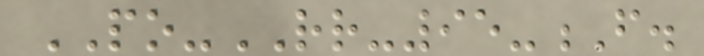PO-RR-95-F.
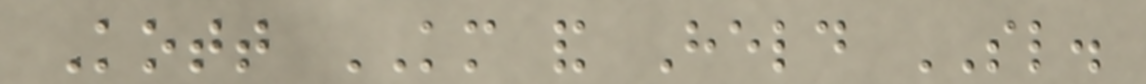Kott KM and Held SL.
